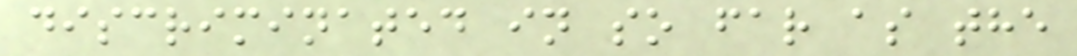discriminated in so far as the
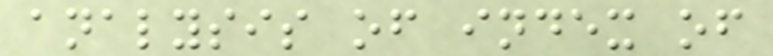analysis of index of
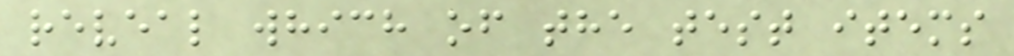reveal which of the test items
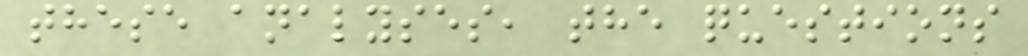these analyses, the questions
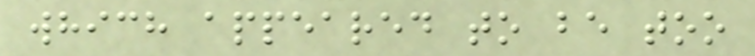which appeared to be too
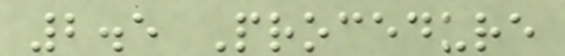2.5 Procedure
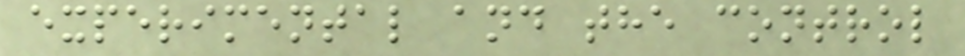experimental and the control
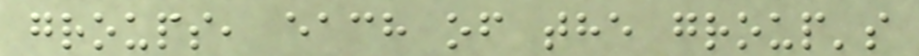groups, each of the group's
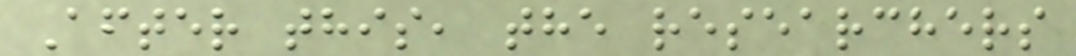After this, the researchers
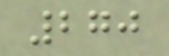270
